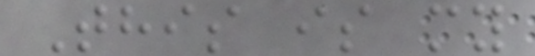This is my
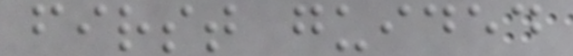first guided
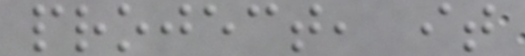project, it
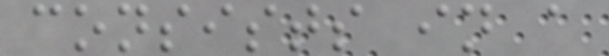consists in a
